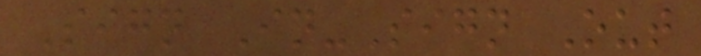Sign In-Sign Out
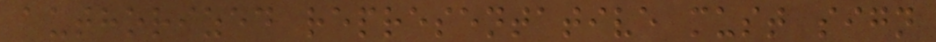authorized representative must sign
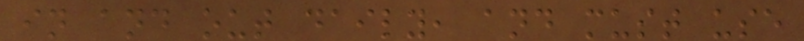in and out daily, and must use
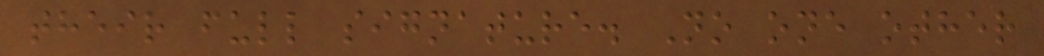their full signature. No one other
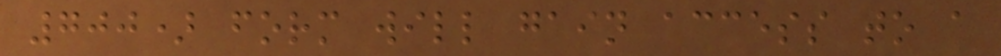700) form will gain access to a
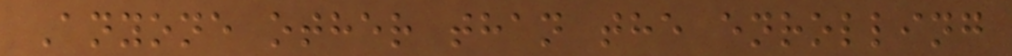Anyone other than the enrolling
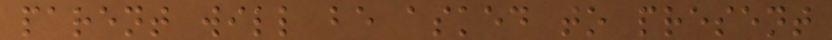parent will be asked to present
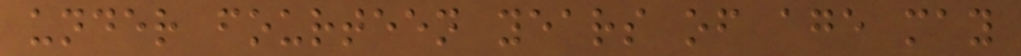under fourteen years of age may
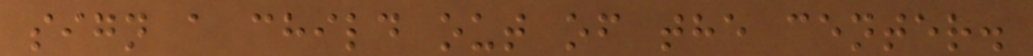sign a child out of the center.
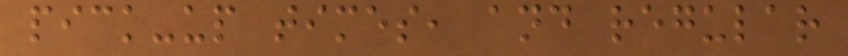pick-up times, and regular
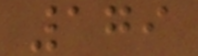179
